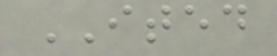ITED
